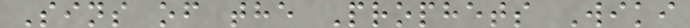Sins of the Prophets Wiki
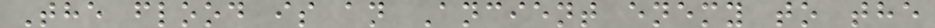The flood is an Ancient enemy to the
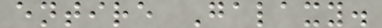entire Galaxy.
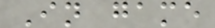In game
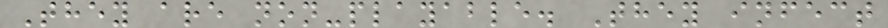They are non-playable. They infect
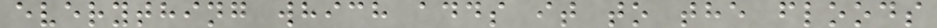everything which adds it to the floods
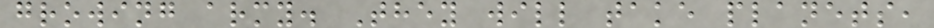growing army. They will take planets,
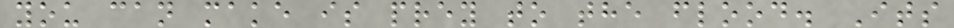you can make is prey to the flood. Its
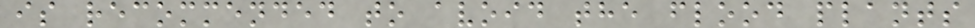is recommended to avoid the flood plants
